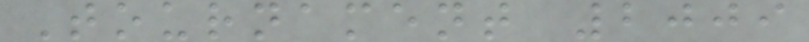Tournament 2009
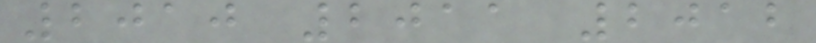2010 2011 2012
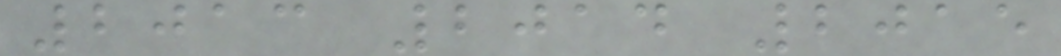2013 2014 2015
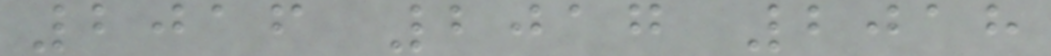2016 2017 2018
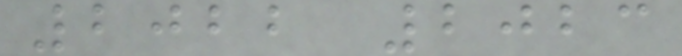2022 2023
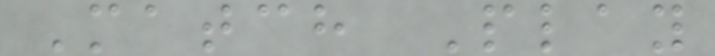Match Play
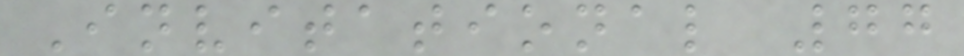Invitational 77
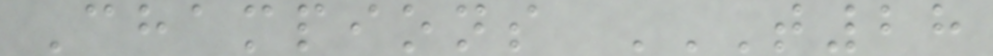Champions T28
